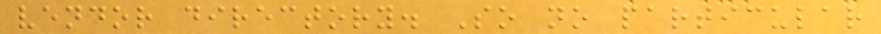vendor directory. So no particular
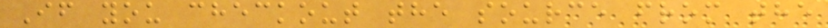If you checkout the source from the
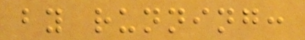by running:
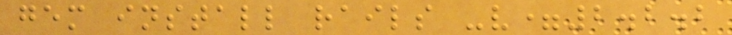gem install rails -v=2.2.2
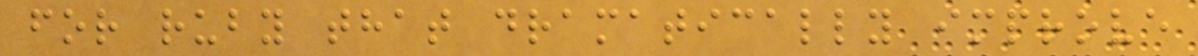for ruby that dramatically improve
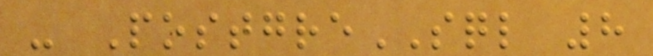- PostgreSQL 8
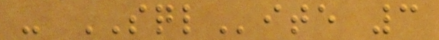- SQLite 3
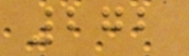272
